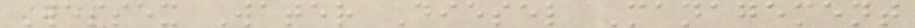Wessex Water Diesel Management
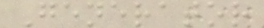Generator
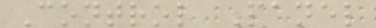Control Panel
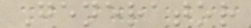Generator
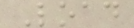Load
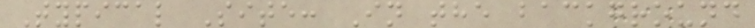Typical Site: In the background
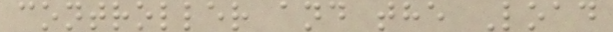controller and the Load
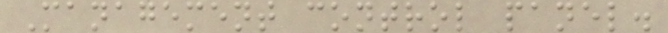Management control panel.
